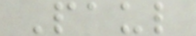Paul
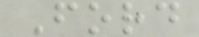Ford
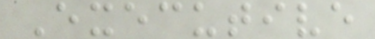Executive
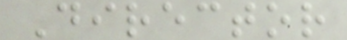Director
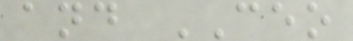and CEO
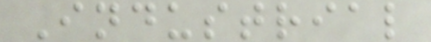Industrial
